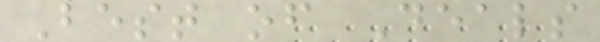Best of Deals
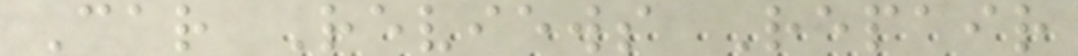Car Reviews Repair
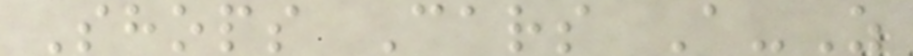Shops Cars A-Z
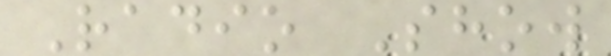Radio Show
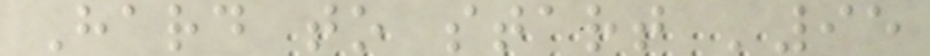Hard to start '95
